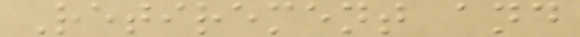Retirement and
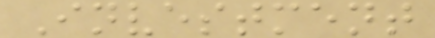Investment
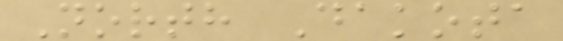North Dakota
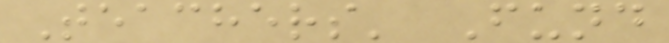Teachers' Fund
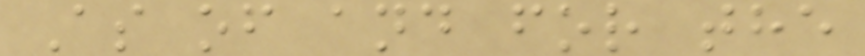As of and for the
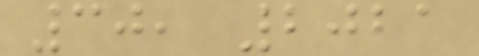30, 2021
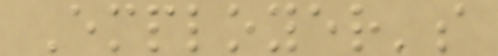Employer's
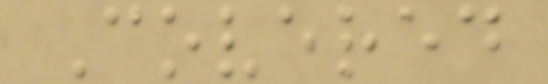Covered
